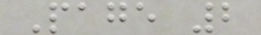Page 2
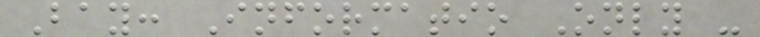Bay: Informatio Only -
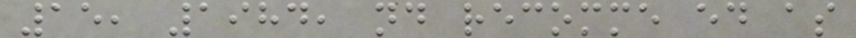15, 1984, nd recomme ed as
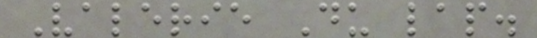Valerie Du lap.
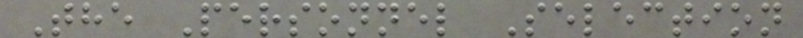The Personnel Selection
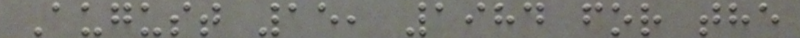August 15, 1984 for the
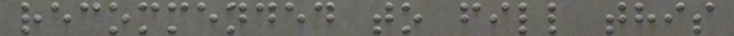recommended to fill this
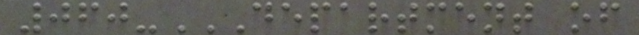060-DEPARTMENT OF
